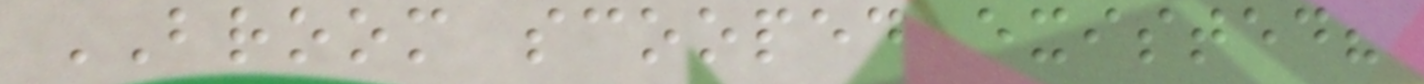BROOM scooped existed?
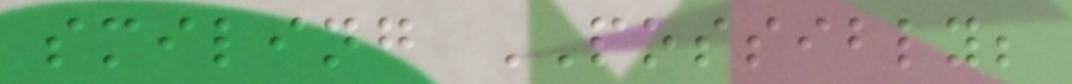smiling POSSIBLY;
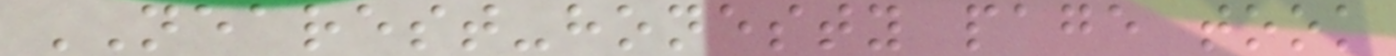NEAREST-honesty page took
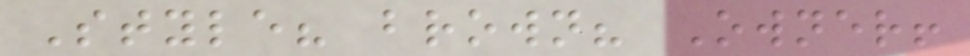Style? brown? Owner!
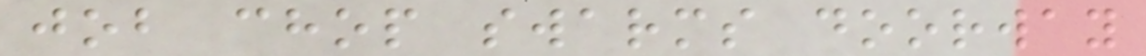job chop swarms doorway
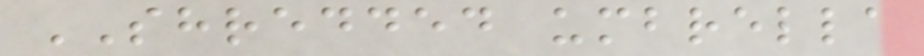SHREDDED umbrella
